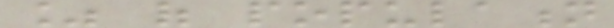% of population
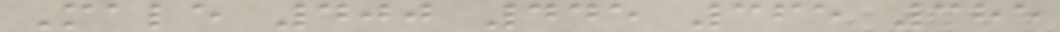Male 400 445 365 385
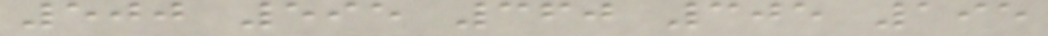500 595 360 305 195
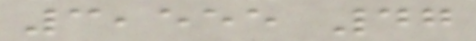3,555 47
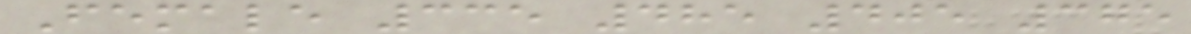Female 335 485 405 375
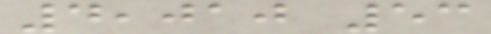4,010 53
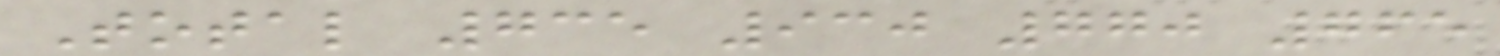Total 735 930 770 765
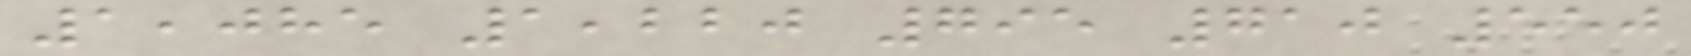1,085 1,220 795 710 550
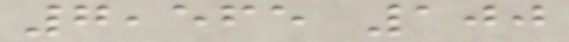7,565 100
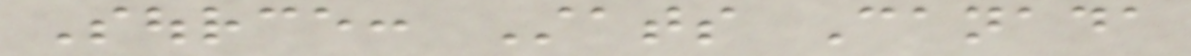Source: Stats Canada
